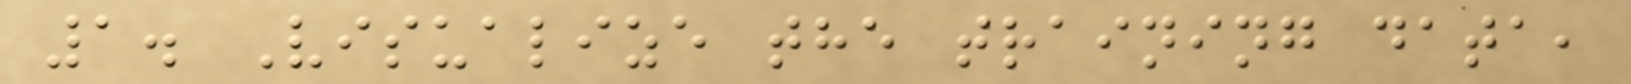1. Visualize the training data,
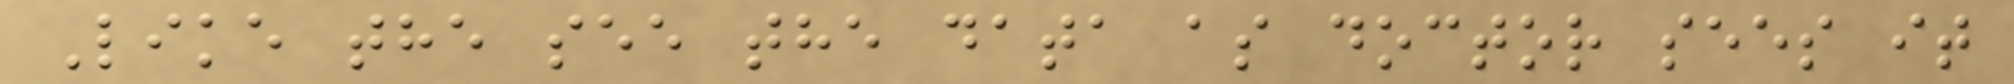Like the see the data as doctor sees it
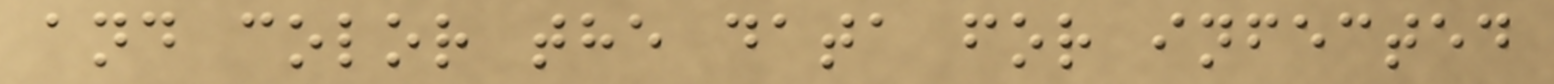and color the data for infected
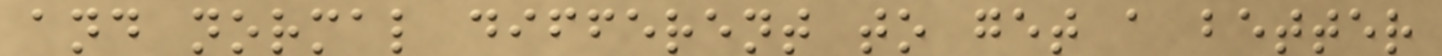and normal different to get a better
